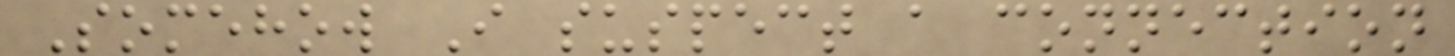Somehow I suspect a connection
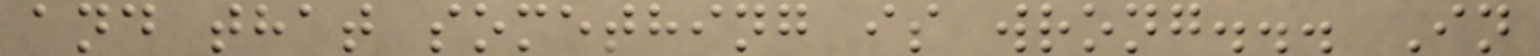and that something is wrong... In
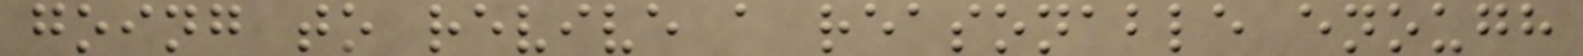going to revive a reasonable enough
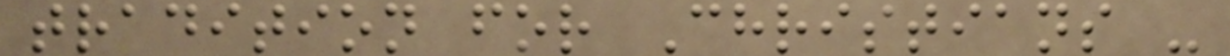tradition for Christians -
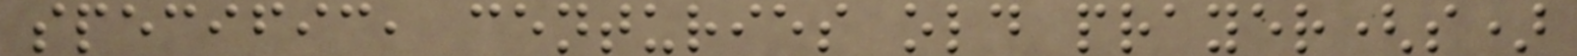specific, centuries old prayer(s)
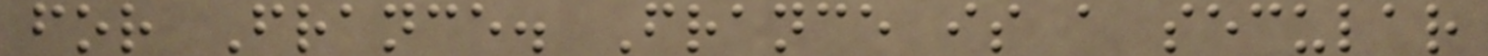for France. France is a secular
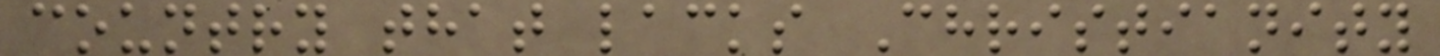country that lacks Christianity
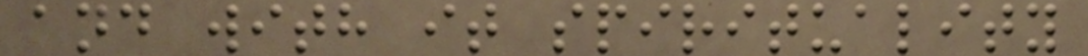and with it spirituality
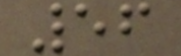56
